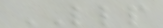LLP
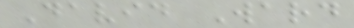David Ward
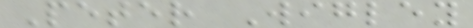Peter Wigley
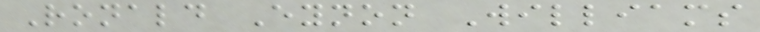Ronald Eynon Williams
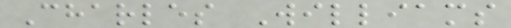Charles Williams
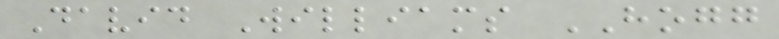David Williams HOGG
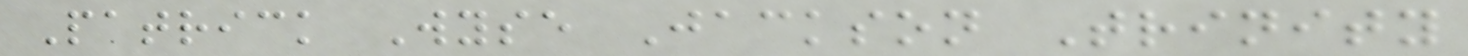Patrick Wyse Jackson Trinity
